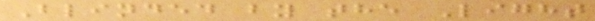Blinded by the Light
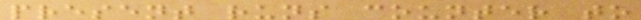present runs counter to
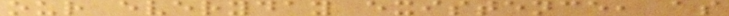our everyday existence, as
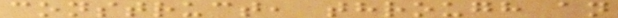construct, through an
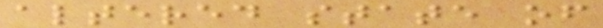altered state of
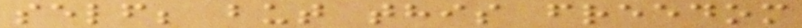self; but this freedom
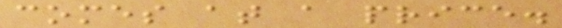comes at a price.
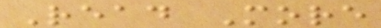Read More
